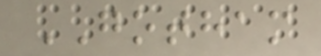GOTHAM
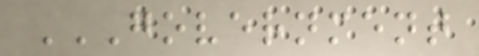GOVERNMENT
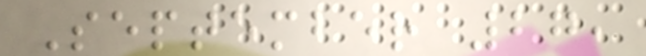September 27,
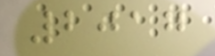2017
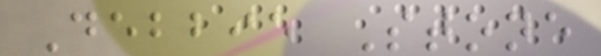Debbie Stone
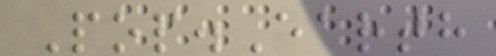Pop.Earth
